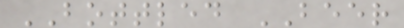BOTTLED BEER
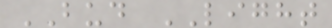BUD LIGHT
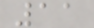11
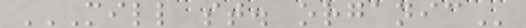MILL ST. ORGANIC
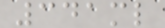341ml
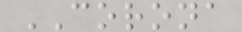CORONA
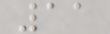11
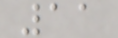11
